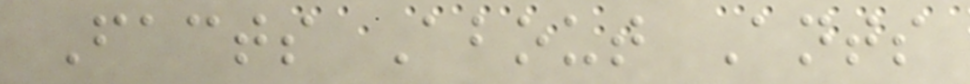Facts About Ants
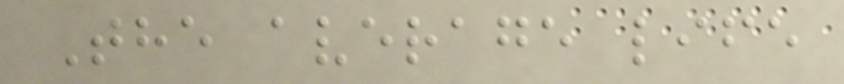The average life
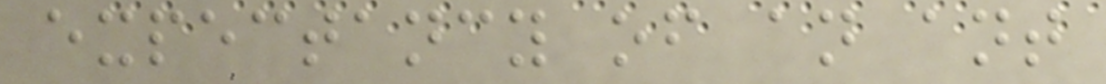expectancy of an ant
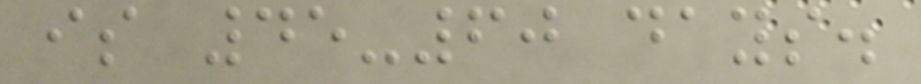is 45-60 days.
